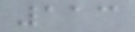113
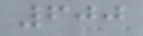600
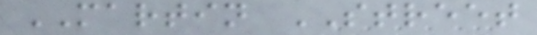MARTIN STREET
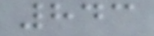843
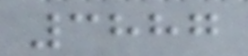3887
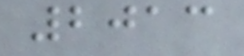2013
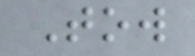Tow
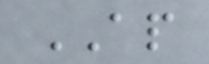AP
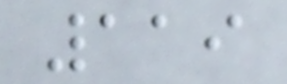119
